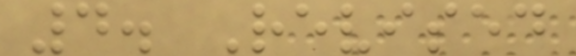4. Revised
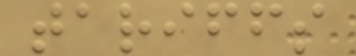tariffs
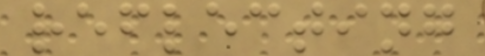reflecting
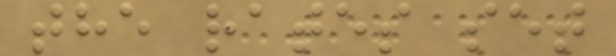the rates set
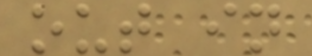out in
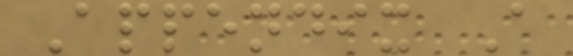Appendix A
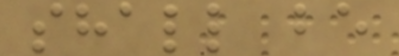shall be
